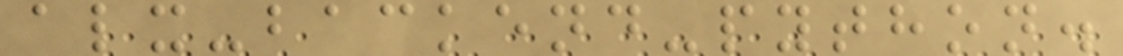alx-backend-python.
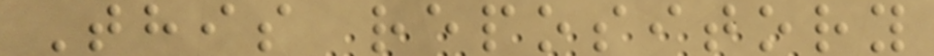This repository
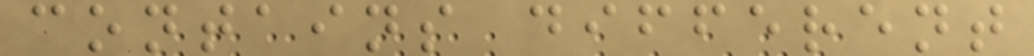contains different
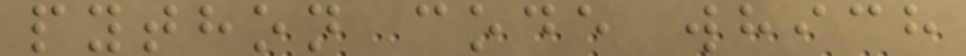python code which
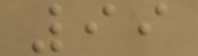99
